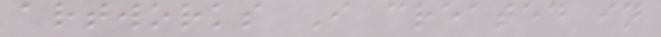artworks I created in
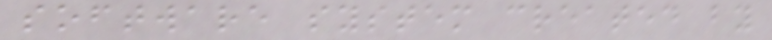software system created by
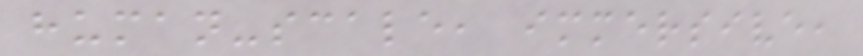human-scale, immersive,
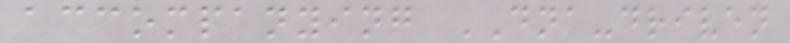accompanying DNA-driven
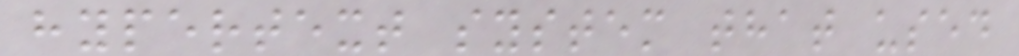hypertext system that used
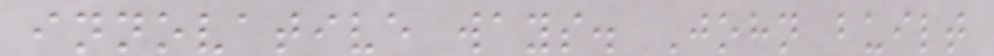innovative ways. John built
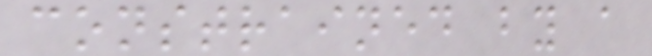constrained by a
